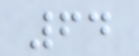64
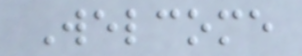Welcome
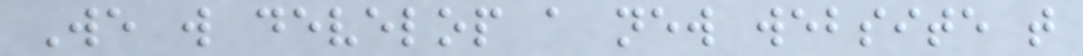We will develop a new website that
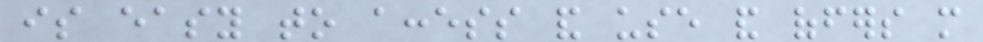is easy to access and use and offers more
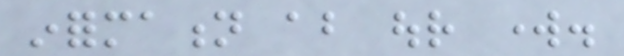information about our work.
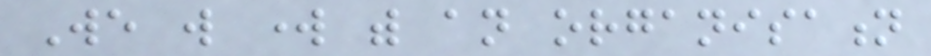We will work with an organisation
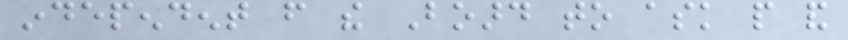independent from the Board to ask people and
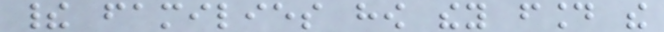their families how they found the
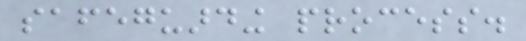safeguarding process.
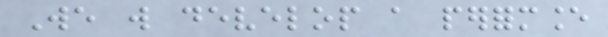We will develop a performance
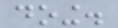doing.
